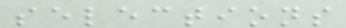selections
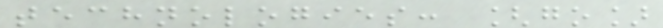technologies: [go]
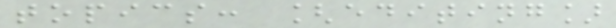topics: [editing]
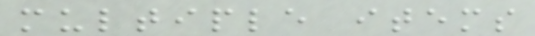multiple items
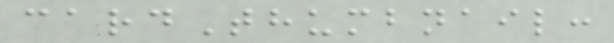cardThumbnail:
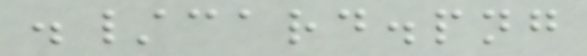./card.png
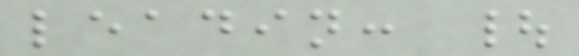leadin: |
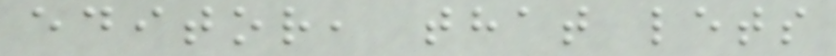editor, that lets
